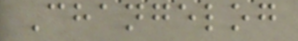Changelog
